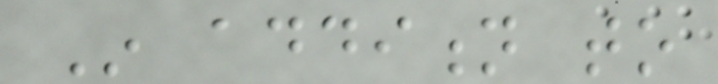In addition to
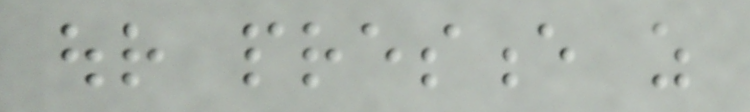our presence as
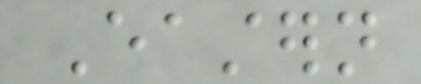Eastern
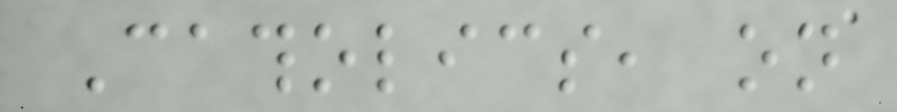Catholics, on
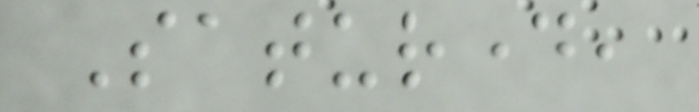Saturday,
